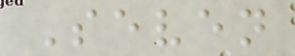Seven
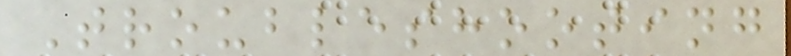Troubleshooting
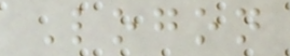Logon
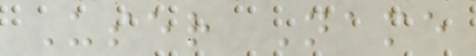User Name
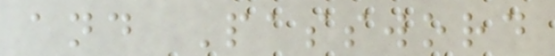and Password
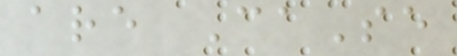are CaSe
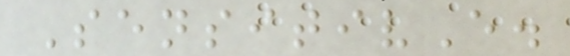SensitivE.
